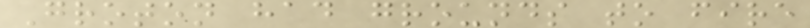Groton had grounds to fire
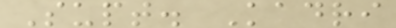Supt. Kadri
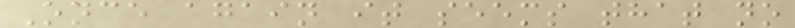Once again it seems that no
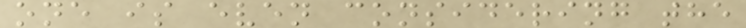one is even considering the
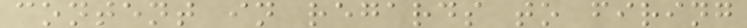content in regards to firing
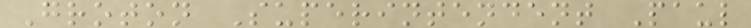Groton Superintendent Paul
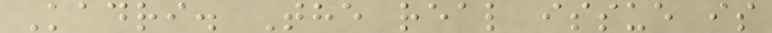Kadri. The real issue is
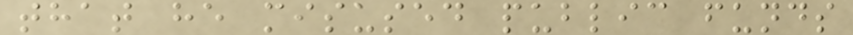that he misused public funds
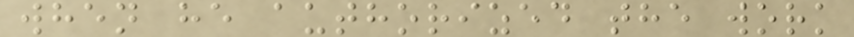when he authorized the work
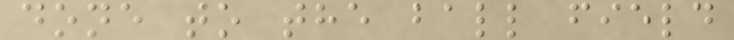done to the ball field
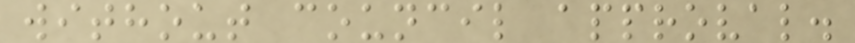without council approval.
